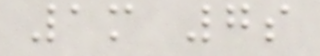1m 7s
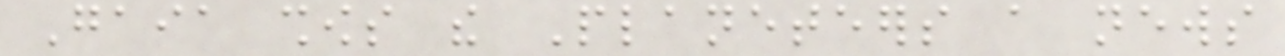Gaia shows the Planeteers a news
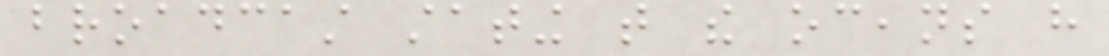broadcast stating that the oceans have
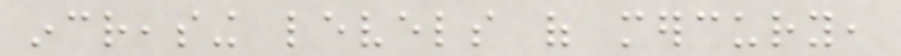increasing levels of mercury,
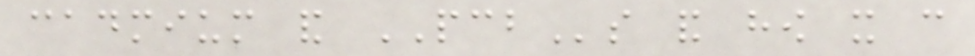cadmium and PCBs and how it can
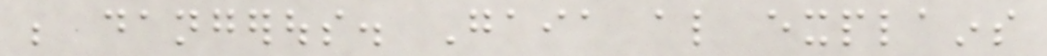be dangerous. Gaia also explains
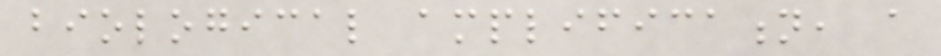biological amplification, a
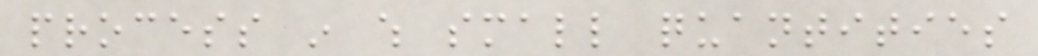process in which small quantities
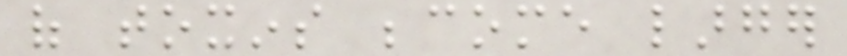of toxins become larger
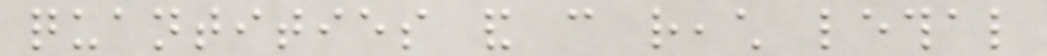quantities and can reach lethal
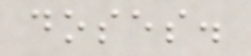doses.
